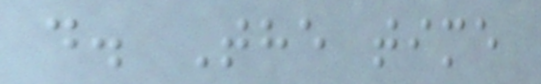d. The time
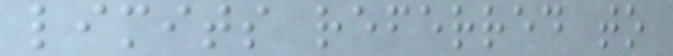limits referred to
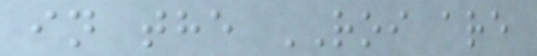in the ROI are
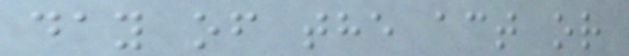day of the act or
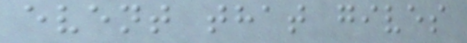event that gives
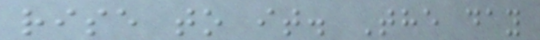rise to it. The day
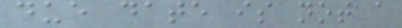due date is not a
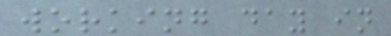working day in
